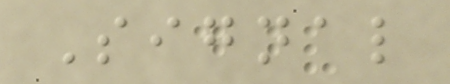Signal
